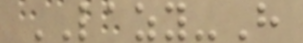LAZY-H
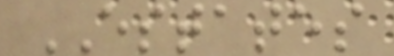ESTATES
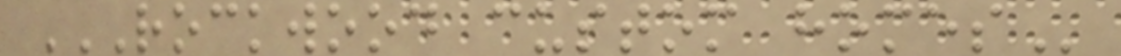ROCKWOOD CUSTOM HOMES
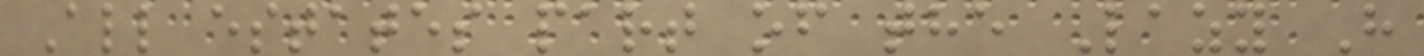All estates part of the Lazy H
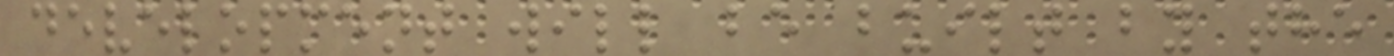development will be built by the
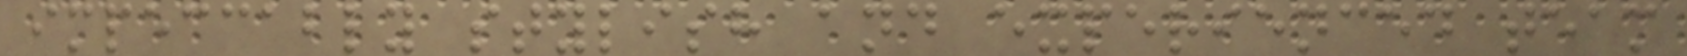impeccably stylish and experienced team
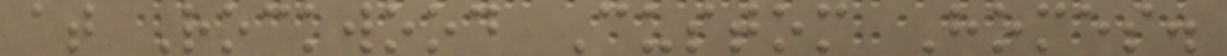at Rockwood Custom Homes.
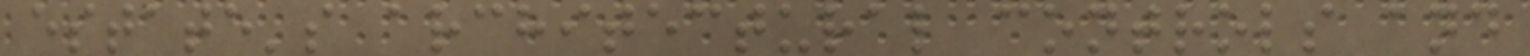estate's architectural controls and
